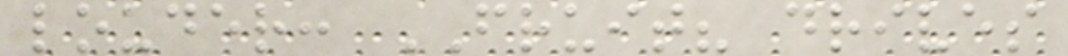louder: FRUIT? drives
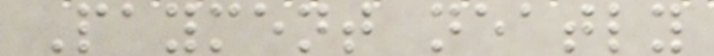Payment neatly
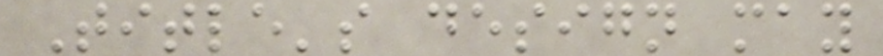Title's design may
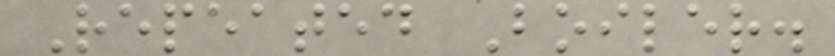Repeated Boiler.
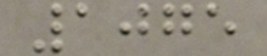1075
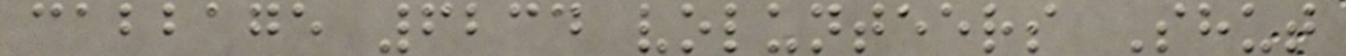cabbage 6234 volunteers Shut
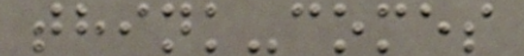think-comes
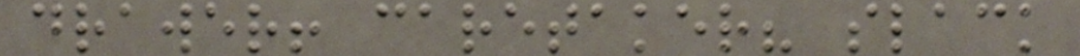drawer! caretaker? slack
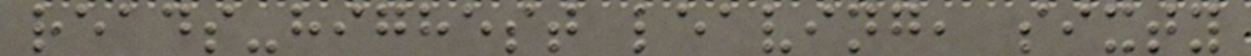reads-highest leaving, sixty
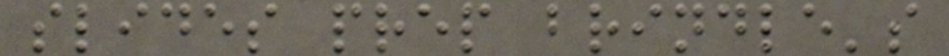slides prep brindle's
